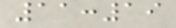11:19
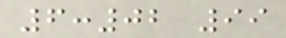6:02 99
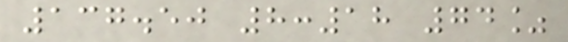137.50 8:18 74%
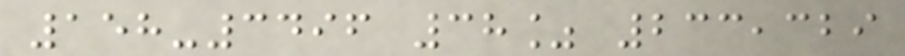158-3496 38% 233,329
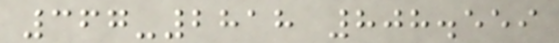367-2818 808.559
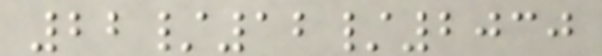22/12/2030
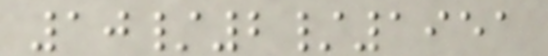10/2/1951
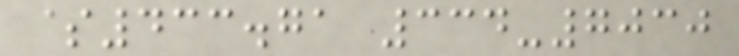$433.71 334-7030
